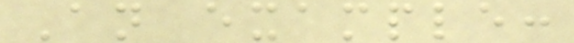An example:
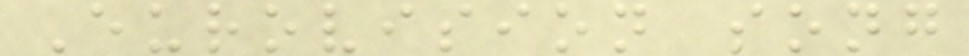Eurovision song
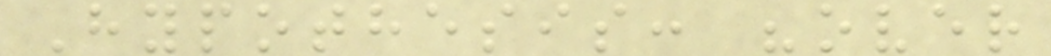Hypothesis: "over
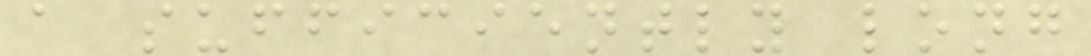a sufficiently long
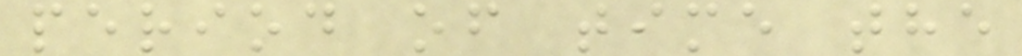period of time the
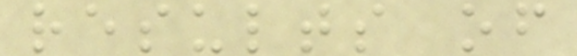results of
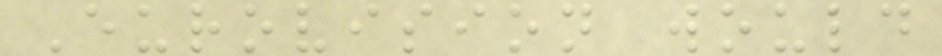Eurovision would
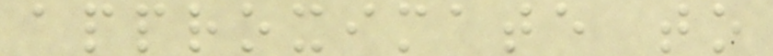approximate to
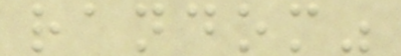random"
